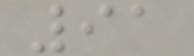91
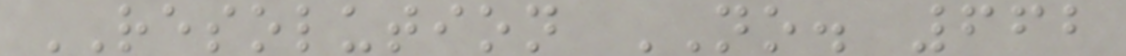RESOLUTION NO. 662
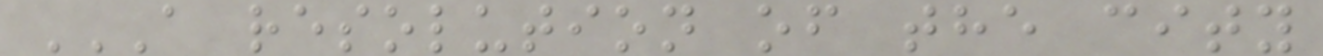A RESOLUTION OF THE CITY
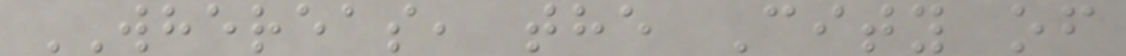WHEREAS, the City of
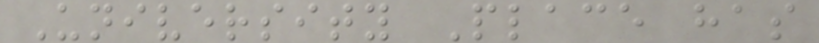University Place has
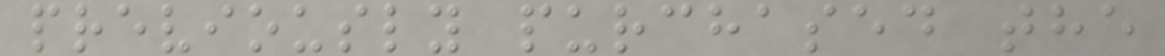previously purchased the
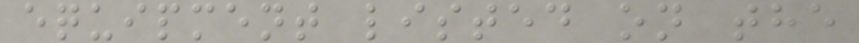equipment listed on the
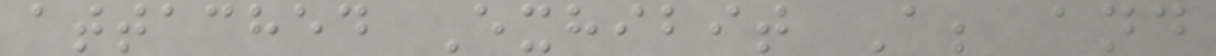attached Exhibit A; and
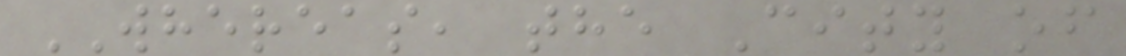WHEREAS, the City of
